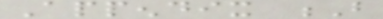Appendix B
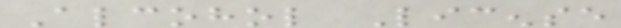Alcohol License
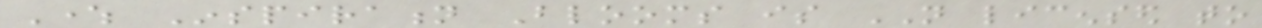Where Inspiration Blooms is NOT licensed to
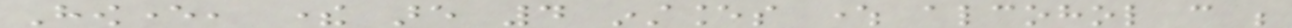However, there are 4 instances where alcohol can be
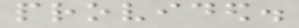provided.
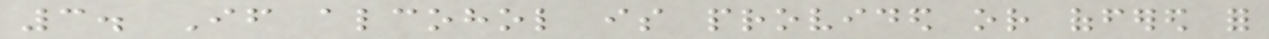3. If alcohol is provided or offered for
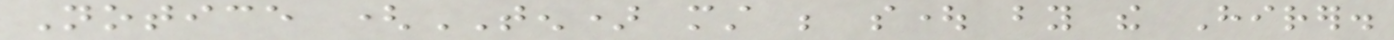Notice (TEN) must be sought by the Hirer.
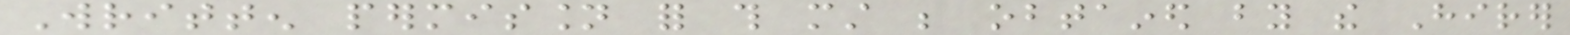Written permission for this must be obtained by the Hirer
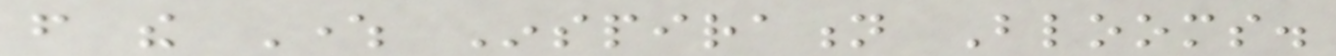from the Where Inspiration Blooms.
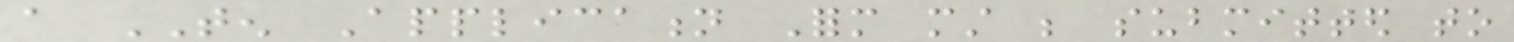a TEN Application Form must be submitted to
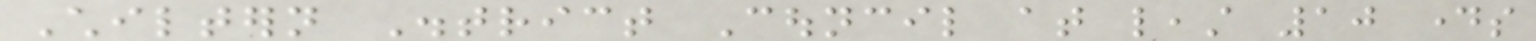Chiltern District Council at least 10 days
